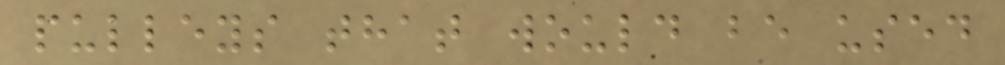pulleys that would be used
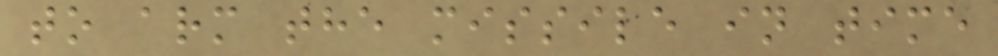to arm the missile in time
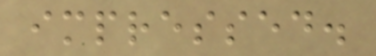impressed.
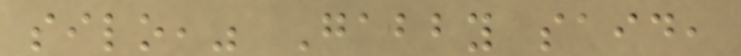silo," Gabby said,
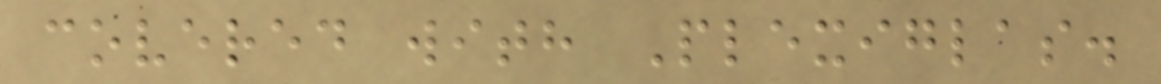covered with Plexiglas.
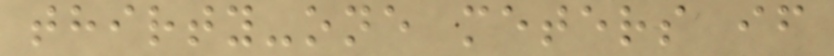thirty-one meters if
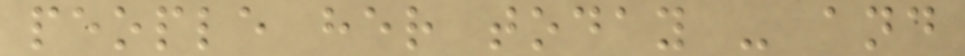people her today - and
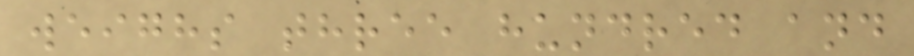weighs three hundred and
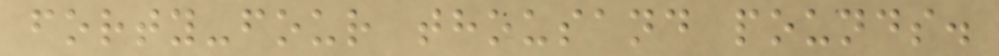forty-four thousand pounds.
